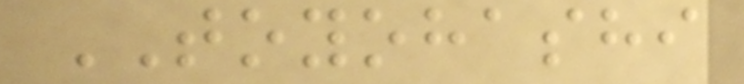TOYOHASHI
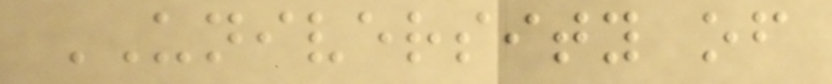UNIVERSITY of
